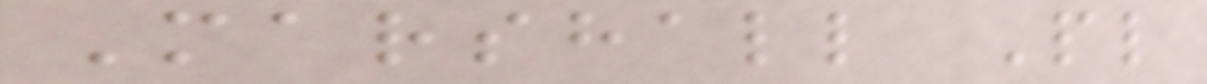Marshall Pl
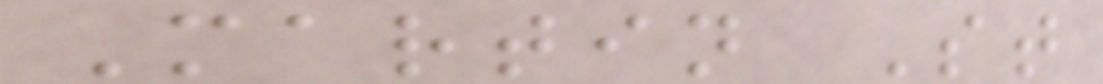Martin St
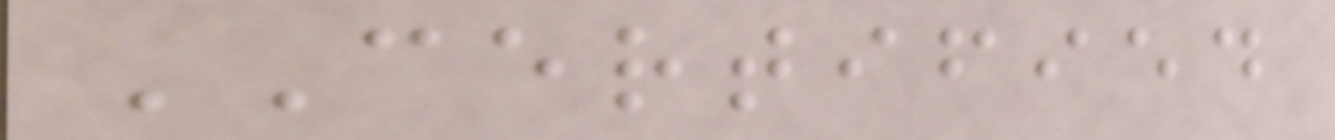CERTIFIED
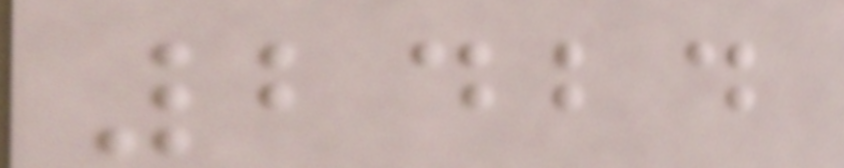2424
